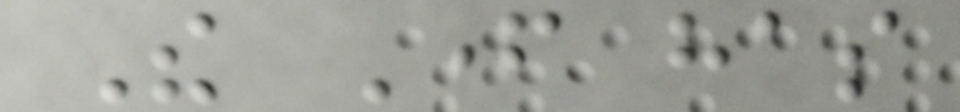The Father has
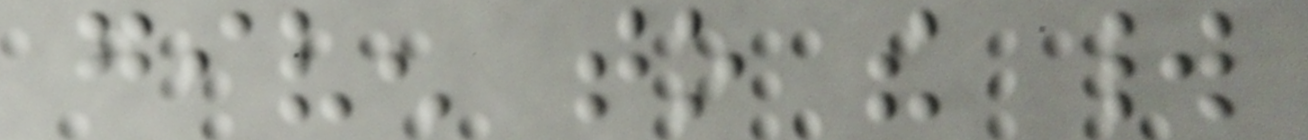given to the world
